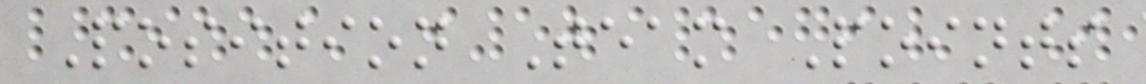Position Team Points
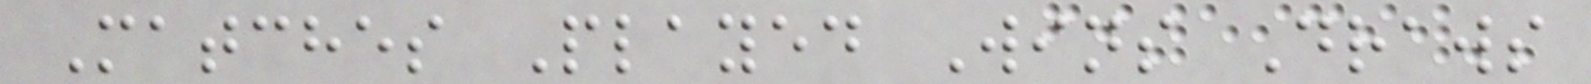Matches Played Wins Draws
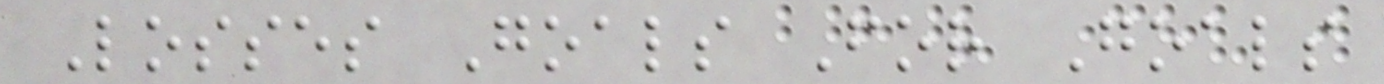Losses Goals For Goals
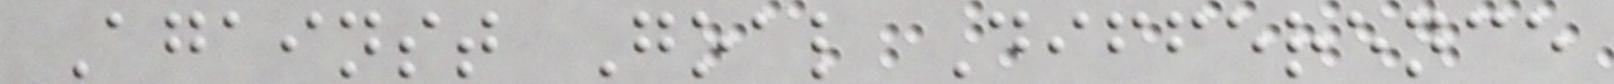Against Goal Difference
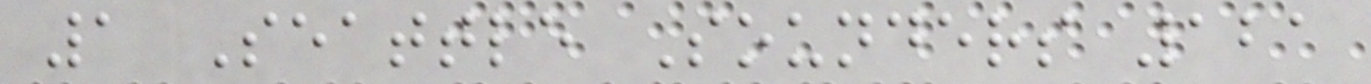1 Seattle Sounders 121
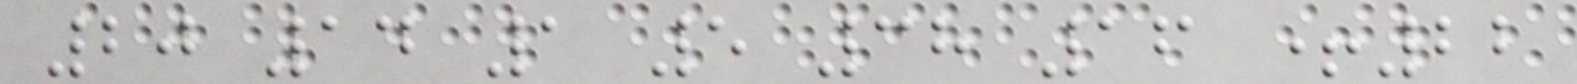20 14 1 5 38 16 +22
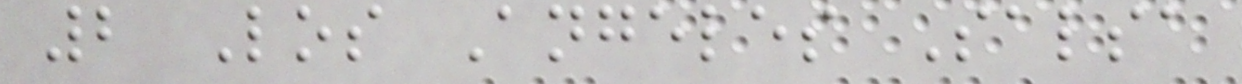2 Los Angeles Salsa
